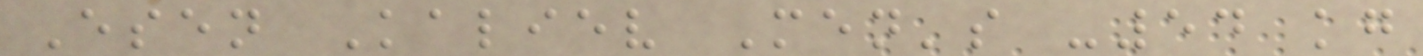Esen Kaliev Men's -54 kg
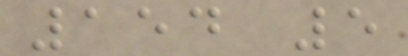154 5
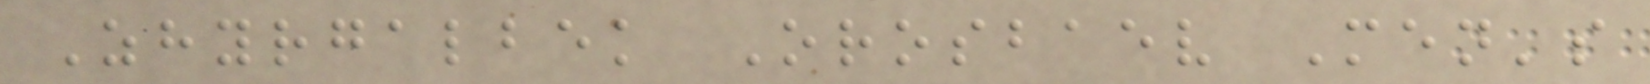Zhyrgalbek Orosbaev Men's
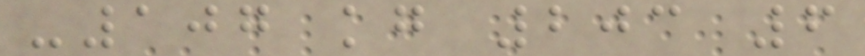-107 kg 203 6
